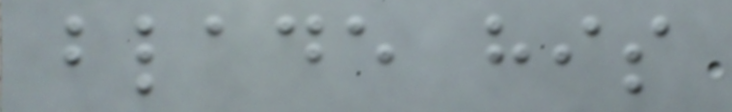blade his
